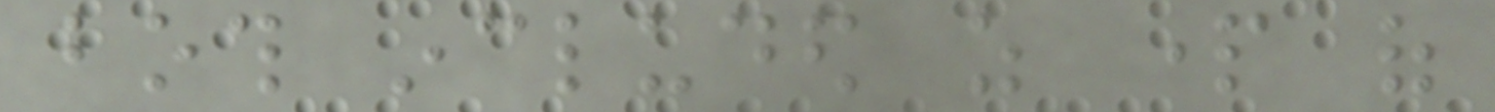both included as part of
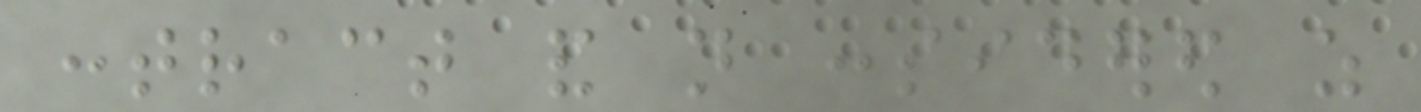contract and not considered as
